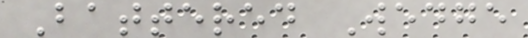Battered Wedge
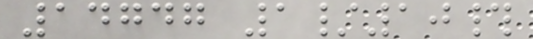14747 1/10#
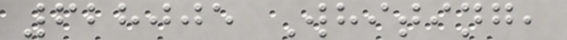628005 Whiting,
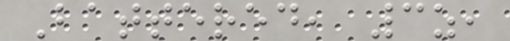Battered, 3z,
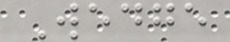Wedge
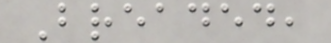Breaded,
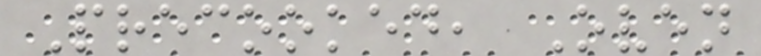Precooked, Oven
